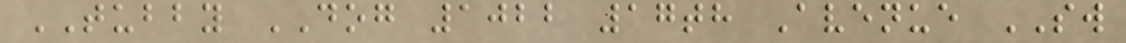TUBBY DOG 1022 17th Avenue SW
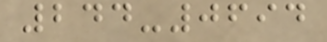244-0694
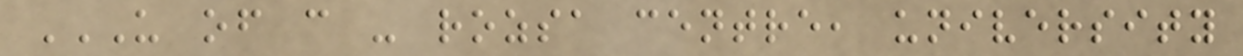U OF C - ROZSA CENTRE, UNIVERSITY
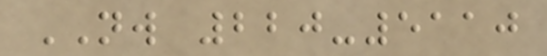NW 220-5110
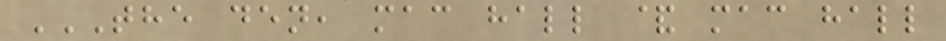THE DEN, MAC HALL & MAC HALL
